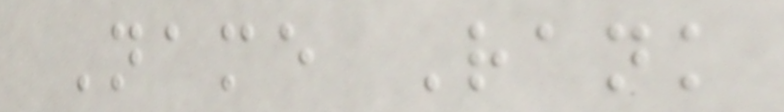Name Rank
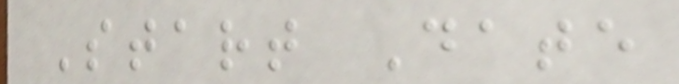Start Date
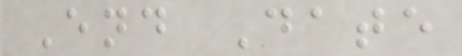End Date
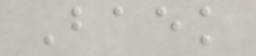Baek
